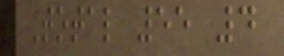Total 55 4
